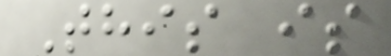This is
